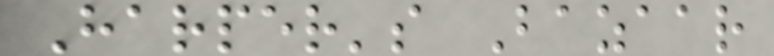Harper's Bazaar
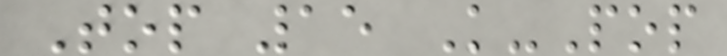Top 15 K-Pop
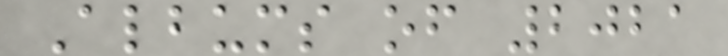Albums of 2021
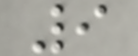9
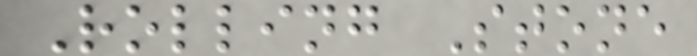Rolling Stone
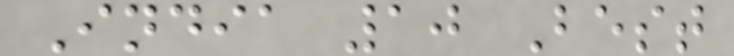India 10 Best
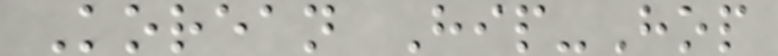Korean Hip-Hop
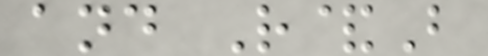and R&B
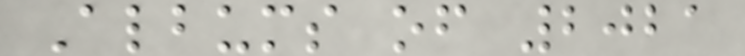Albums of 2021
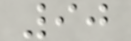90
